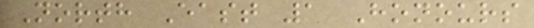North East 1 Honours
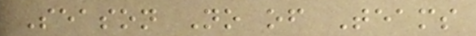Season No of Teams
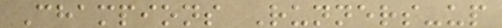Champions Runners-up
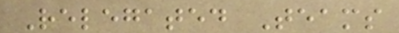Relegated Teams
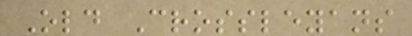Old Crossleyans
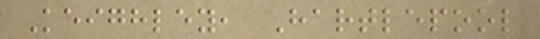Keighley, Hartlepool
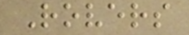Rovers
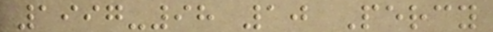1997-98 10 Percy
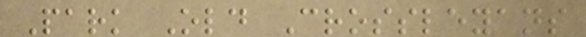Park Old Crossleyans
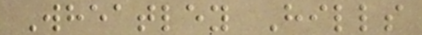Wheatley Hills
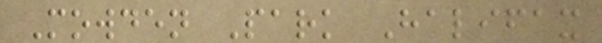Mowden Park Halifax
